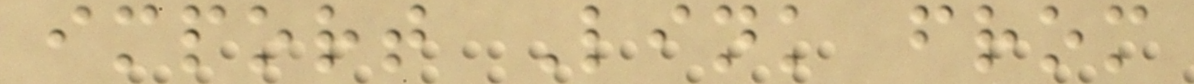import Link from
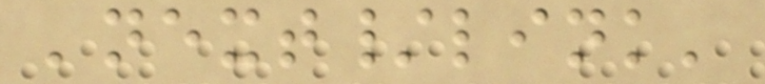'next/link'
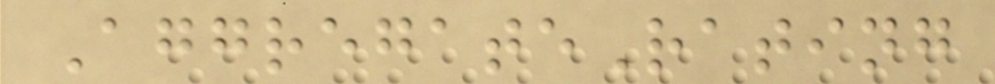AggregateRating
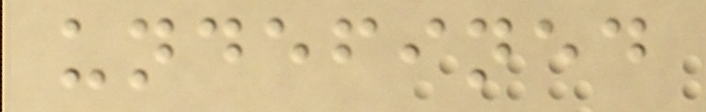undefined
